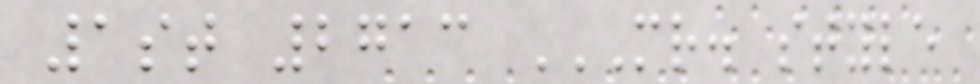1st 2713 MR. STYLE
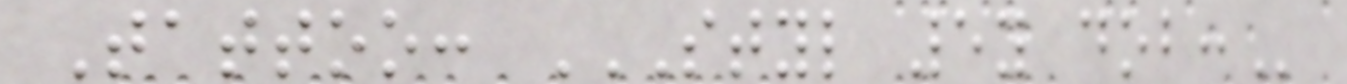Tattoo: STYL 5Y DOB:
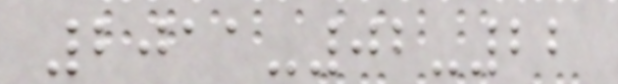2011-02-22
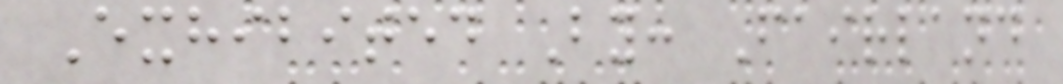Exhibited By: Fairland
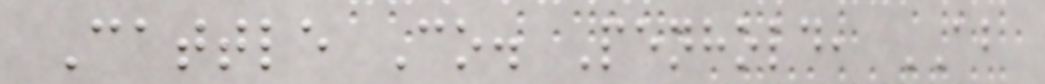Cattle Co. Penhold, AB
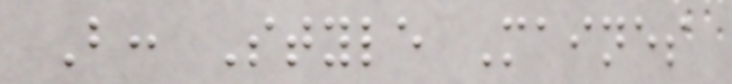B: Style Maines
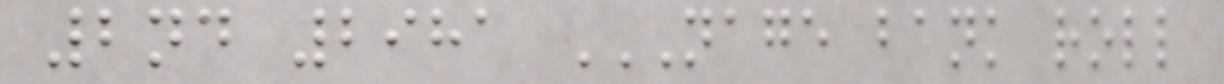2nd 2981 NAGE BANK ROLL
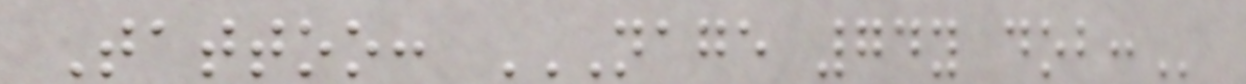Tattoo: NAGE 74Y DOB:
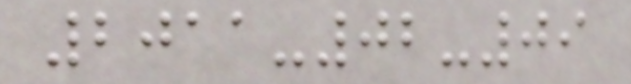2011-02-09
